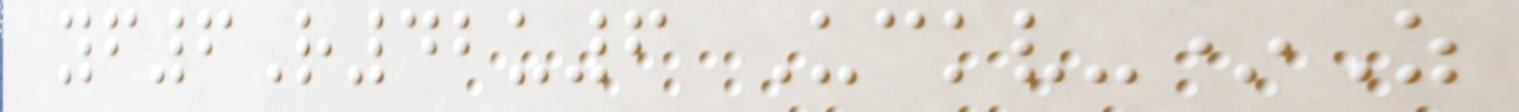yf6R42u6 Uckv-*Z
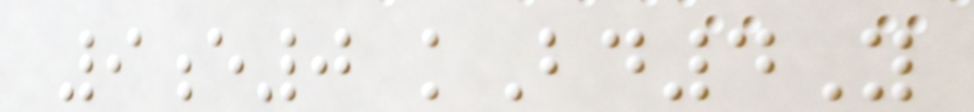9e0 kBd4Y
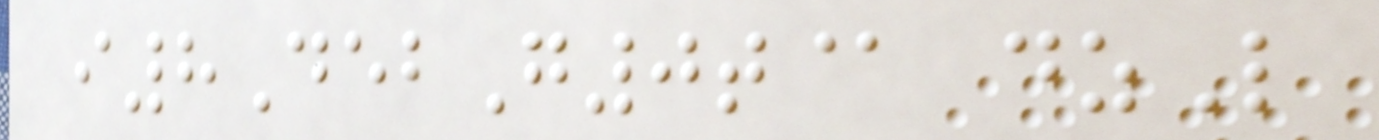i8DebG0t@ dzL
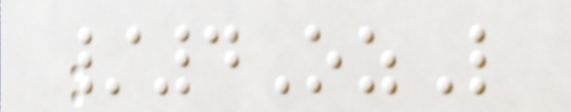/4OzL
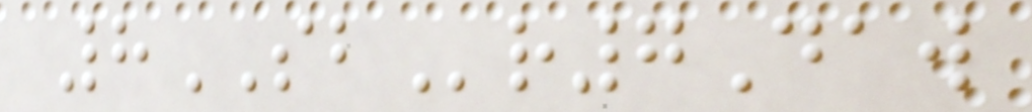8SBr7Daw
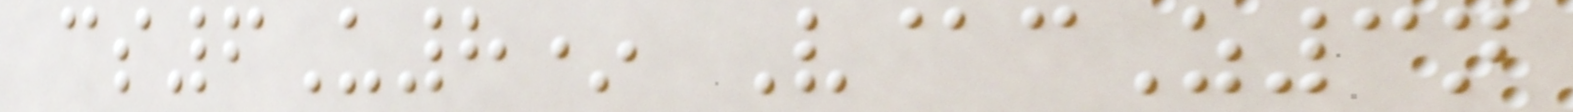cs6U8* V@cZ3n
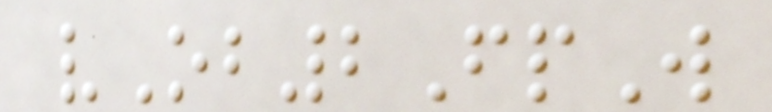vOb2FpW
